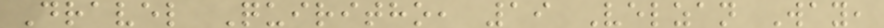Dravel Quiritho, 19 Velzan Way,
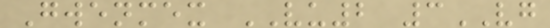Gwenmex VU2 3VG
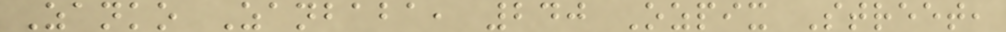Zanko Zanbaba, 240 Ozpix Street,
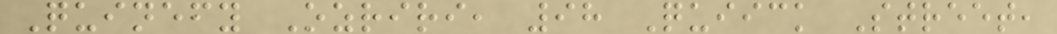Quinefy Ozriri, 98 Quiick Street,
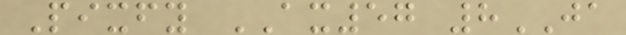Pixfy AX57 8JA
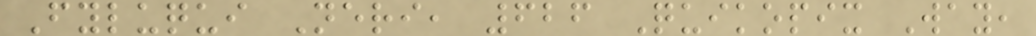Fyluqui Neri, 626 Quikopix Way,
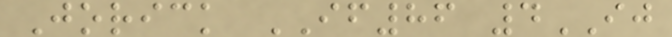Jorick IF86 4IJ
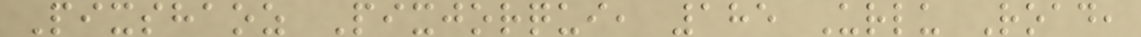Pixshaoz Pixjorqui, 185 Urlu Road,
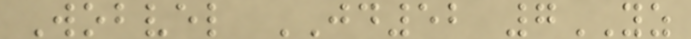Wobvel JD52 7YZ
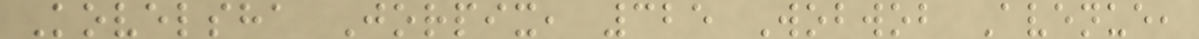Kovelsha Jorpix, 325 Wobwob Avenue,
